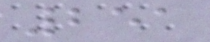251
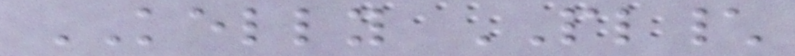KELLY PL\
